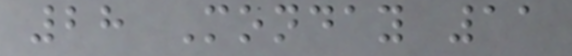28 Monday 11
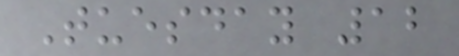Tuesday 12
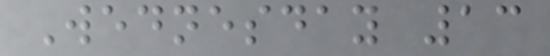Wednesday 13
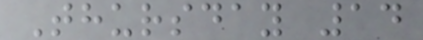Thursday 14
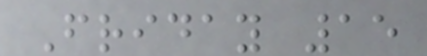Friday 15
